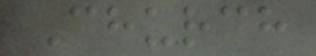Church
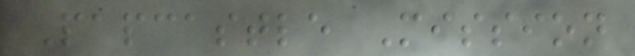Papcastle Mission
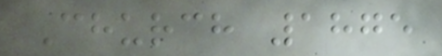Church 1875
